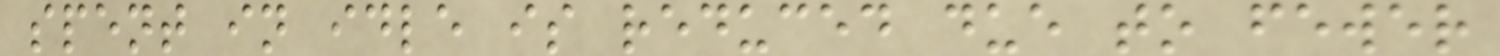spent in idle is reduced due to fewer
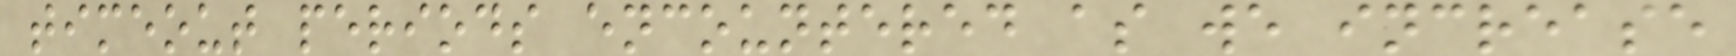timeout periods encountered as we increase
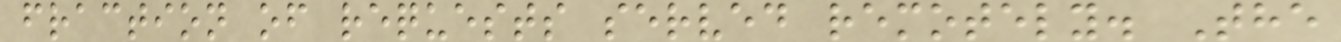fraction of requests served remotely. The
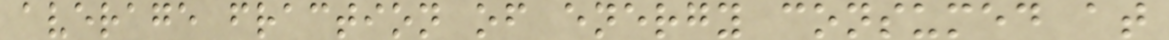average fraction of energy consumed at
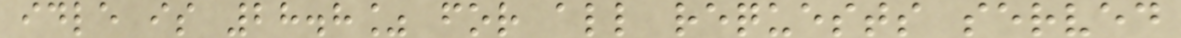idle is 28.8% for all requests served
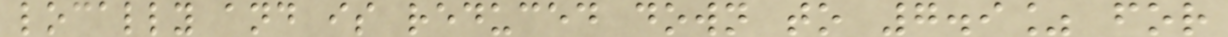locally and is reduced down to 7.9% for
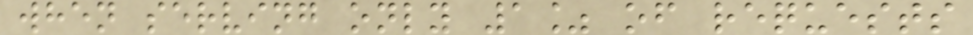when serving only 1% of requests
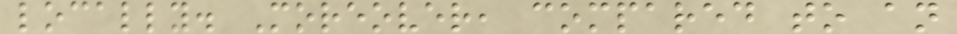locally. Moreover, compared to an
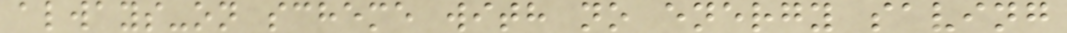always-on scheme with no energy saving
